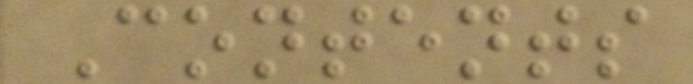Contents
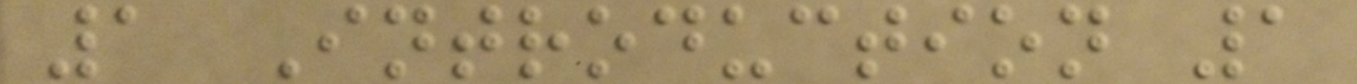1 Introduction 1
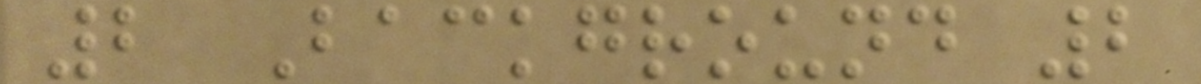2 Background 2
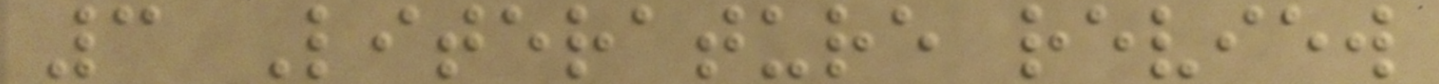3 Literature review
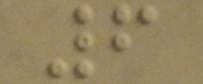6
